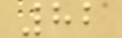82
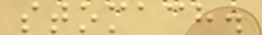stomach.
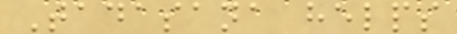Tadasana helps
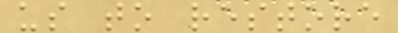us to restore
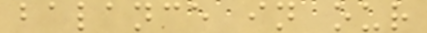balance in our
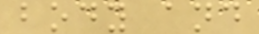body and
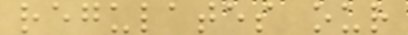regulates our
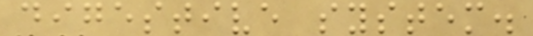digestive system.
